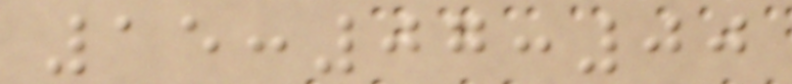15:07:00
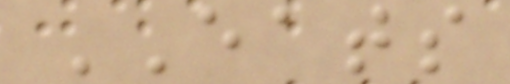EATS
